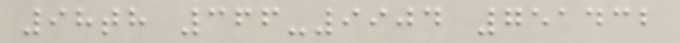98th 366-9904 751432
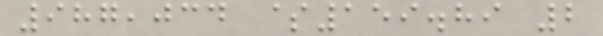987,034 $159.89 2
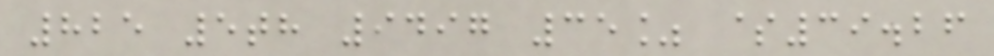825 5th 9497 35% $39.26
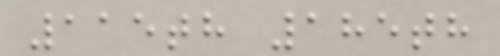115th 185th
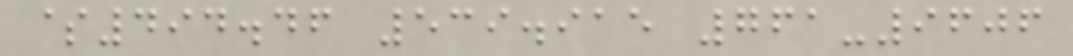$494.46 539.915 761-9606
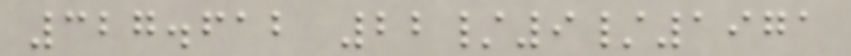327.612 22/9/1971
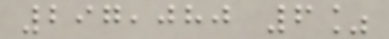297,080 6%
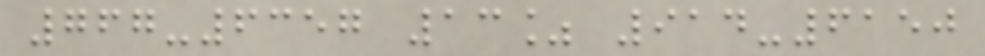767-6357 13% 914-6150
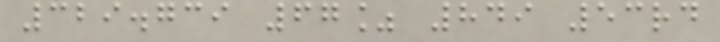329.739 67% 849 53rd
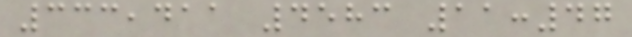333,411 4583 11:47
